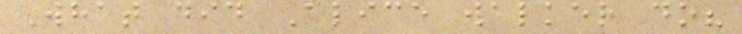What did Alice walker do?
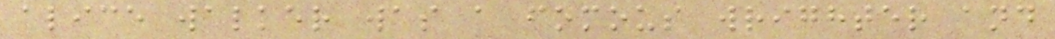alice walker was a fomous wrighter and
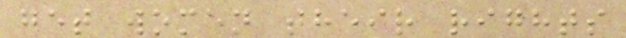get women their rights
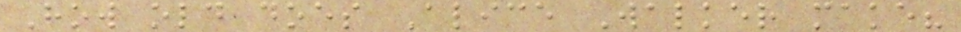How old does Alice Walker make?
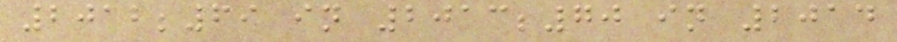2012;69 in 2013;70 in 2014
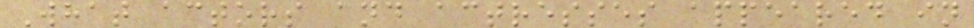What actors and actresses appeared in
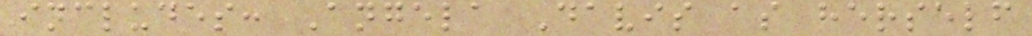includes: Angela Davis as herself
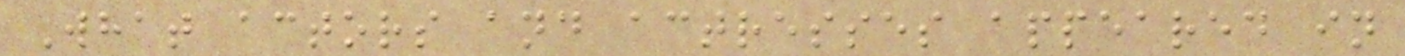What actors and actresses appeared in
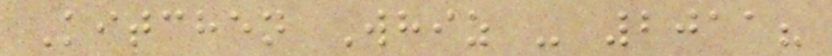Kitchen Whiz - 2011?
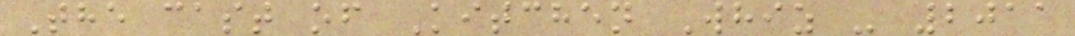The cast of Kitchen Whiz - 2011
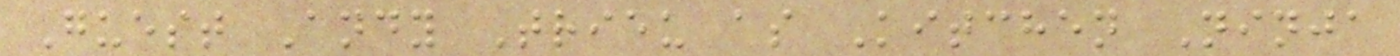Guest Andy Trieu as Kitchen Ninja
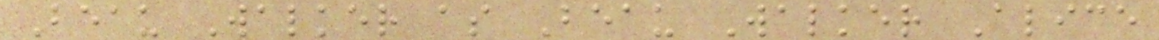Beau Walker as Beau Walker Alice
